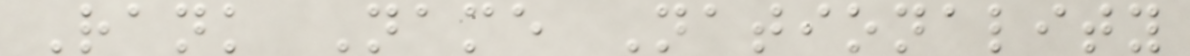Rank Name Nationality
